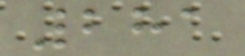281
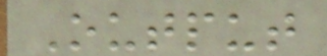Output
